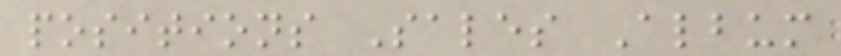positions Sales Album
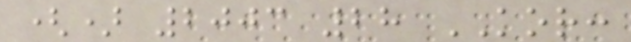() 2003 28 KOR:
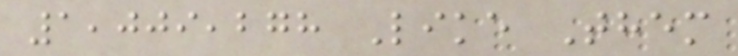1,009,278 Like Them
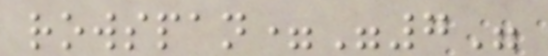rowspan="7"
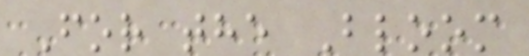For the Bloom
